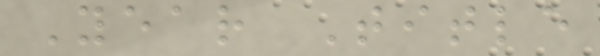Year Title
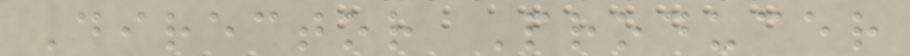Director Producer
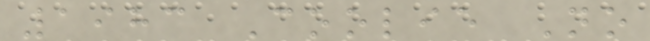1983 Coolie No
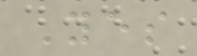Yes
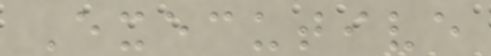Executive
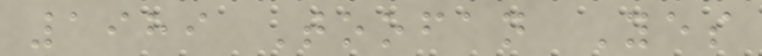1989 Toofan Yes
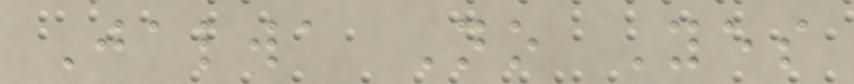Jalwa No Yes
